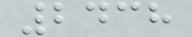2438
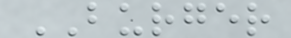BURGER
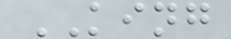KING
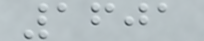1601
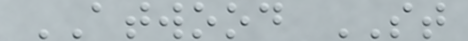ATWOOD ST
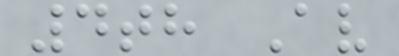4th Av
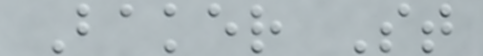Baker St
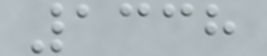1338
